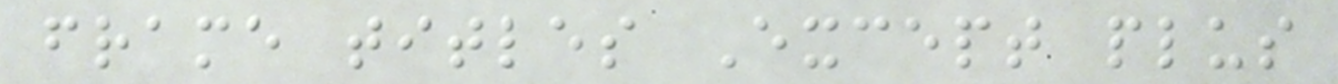frame titles Except plus
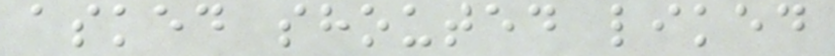asked shouted liked
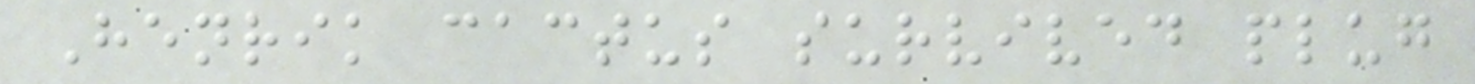Henrik cactus survived plug
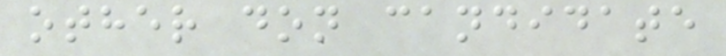other don candidate
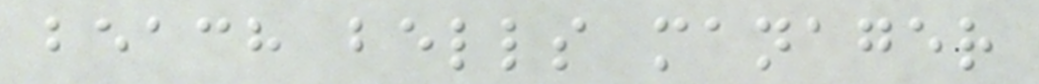beach bells manager
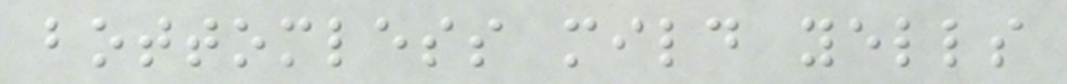bottomless mild yells
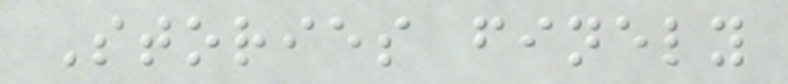Stories finely
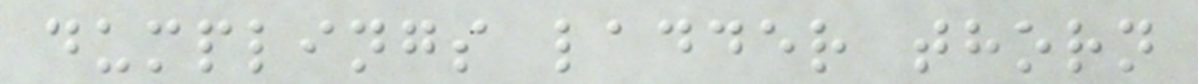dumplings ladder thorn
